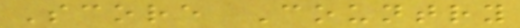Score Country
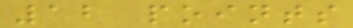12 points
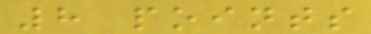8 points
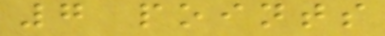7 points
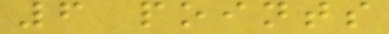6 points
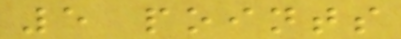5 points
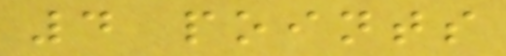4 points
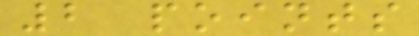2 points
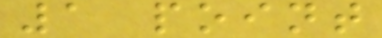1 point
